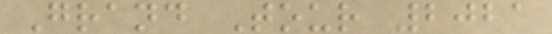Grand Tour 2021
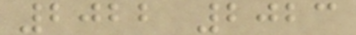2022 2023
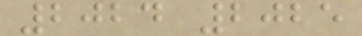2024 2025
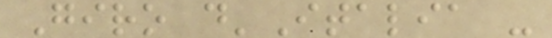Giro d'Italia -
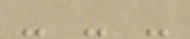- - -
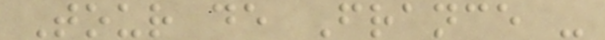Tour de France -
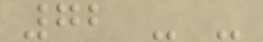72 - -
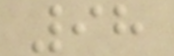98
